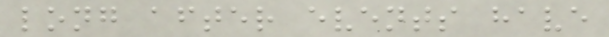long after events have
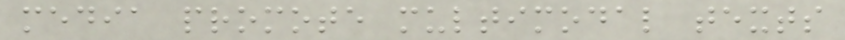media promote multimodal texts
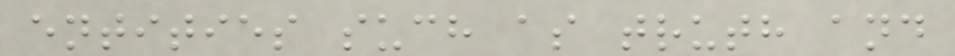entities such as truth and
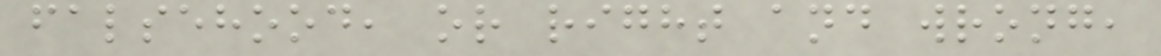falsehood, or right and wrong,
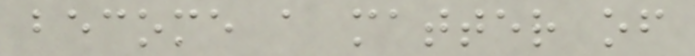become a matter of
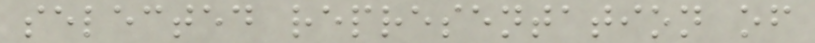selected representation of
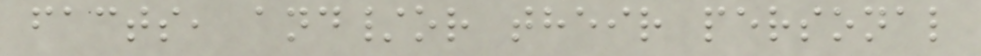facts, and/or their personal
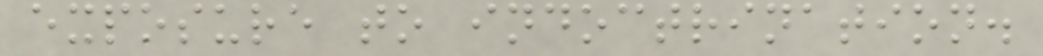exposure to indoctrination.
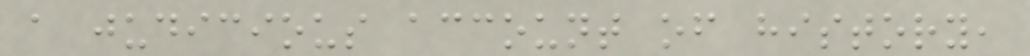a judicious account of history,
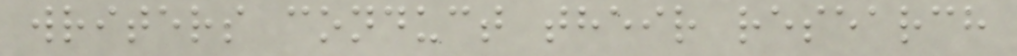writers conduct their research
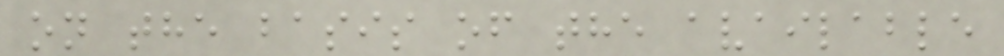on the basis of the available
